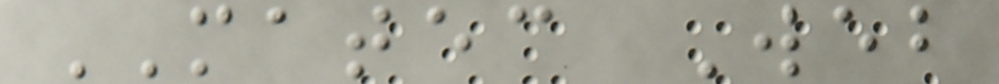MATEC Web
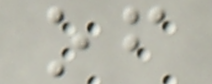of
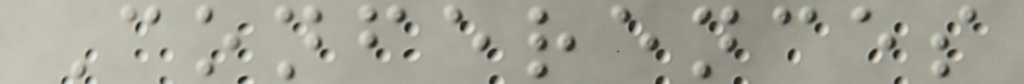Conferences
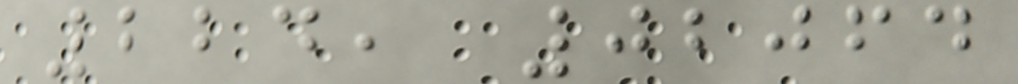224, 02064
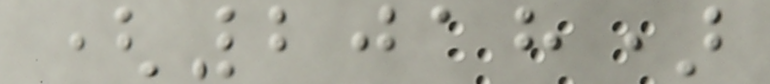(2018)
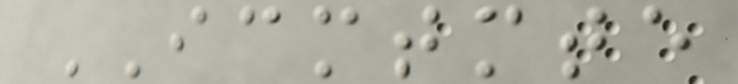ICMTMTE
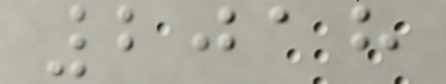2018
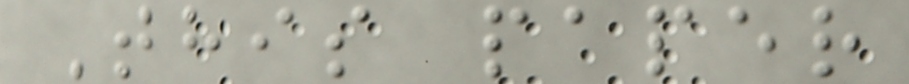This paper
